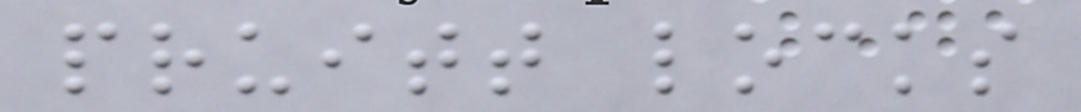pruitt locks
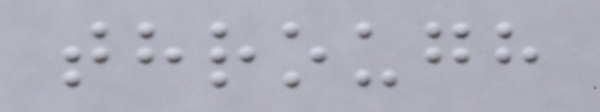through
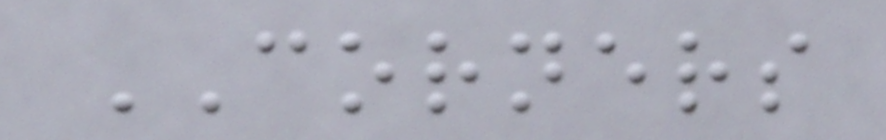CORNERS
